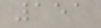151
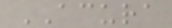ACURA
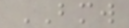BMW
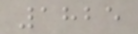1825
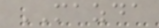MAZDA
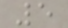5
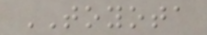TOYOTA
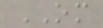OM
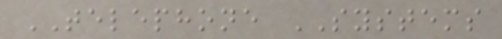TELEPHONE SYSTEMS
